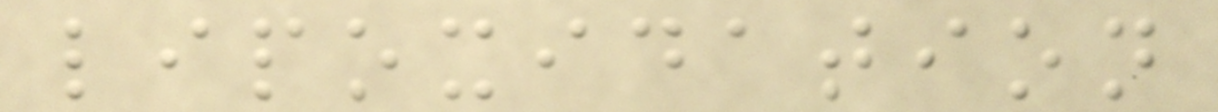lipoxidation
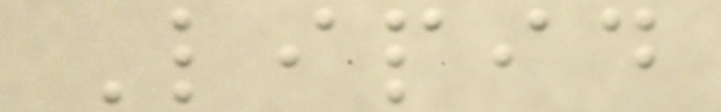Lipid
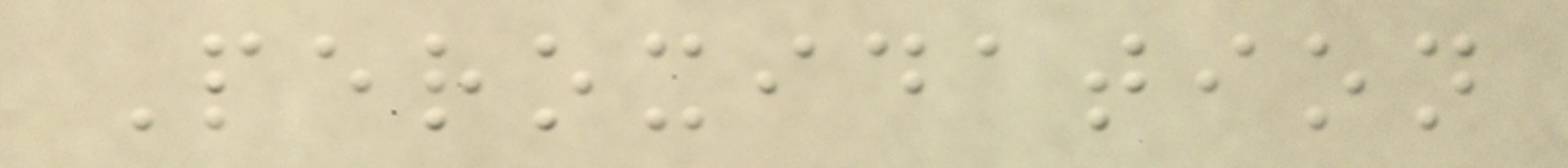Peroxidation
